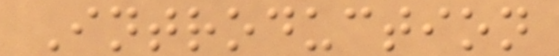Introduction
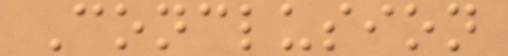Conclusion
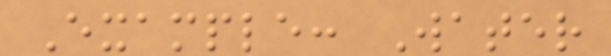Example: Water
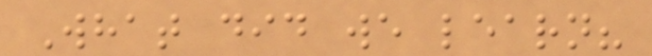What did we learn?
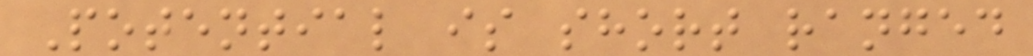Potential is short ranged
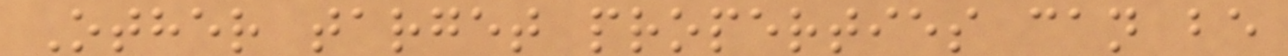Other target properties can be
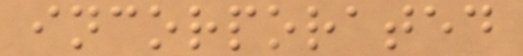incorporated
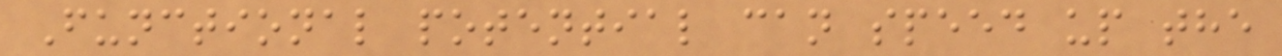Functional potential can speed up the
